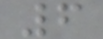6
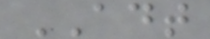ADT
